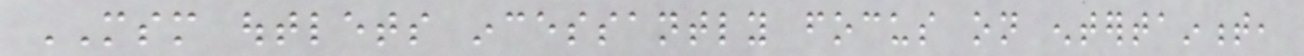MSM outlets incessantly focus on entertainment,
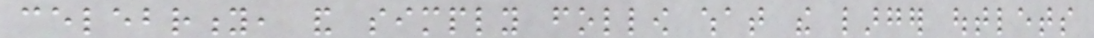celebrity, and simply follow what the larger outlets
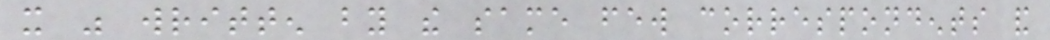it was written by the same few correspondents and
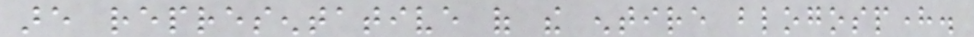are representative of the entire blogosphere.
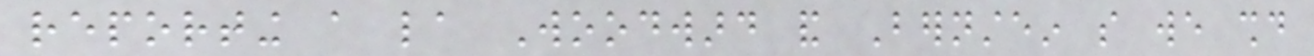reporting a la Woodward and Bernstein so we should
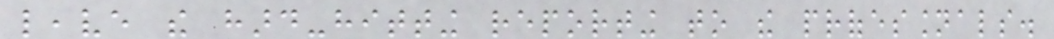leave the hard-hitting reporting to the professionals.
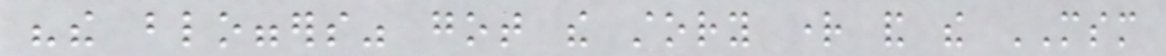"the bloggers" got the story right and the MSM
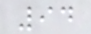94
